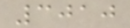3010
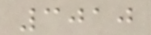3010
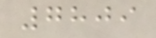7809
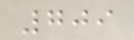709
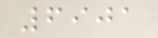6901
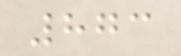873
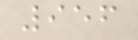956
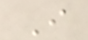I
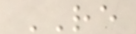RE
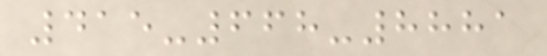415-668-8881
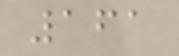161
